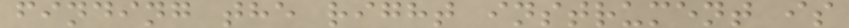finding the right instrument is
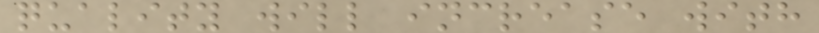quality will increase with
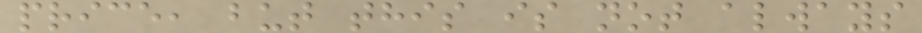price, but this is not always
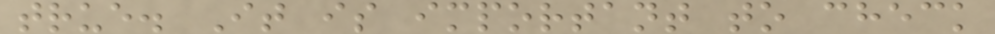true. It is important to check
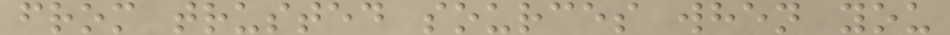from trusted sources when you
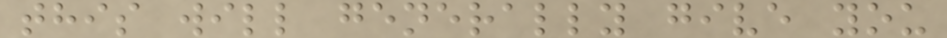this will generally give you
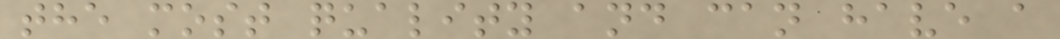the most quality and can have a
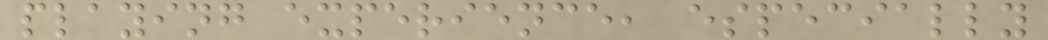playing experience, especially
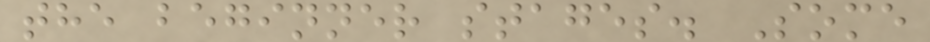the beginner stages. Some
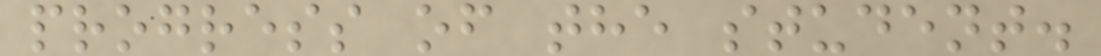progress of the student.
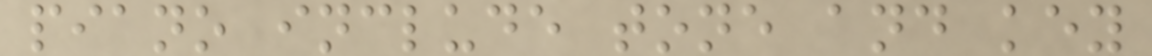piano include tone and key
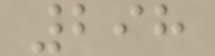298
